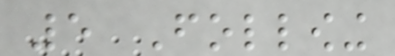5 Following
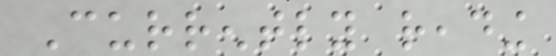Currently reading
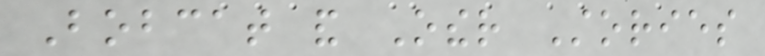Bobcat and Other Stories
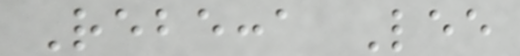Rebecca Lee
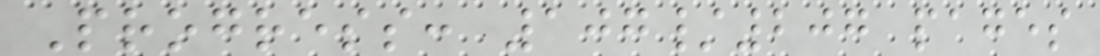Progress: 107/207 pages
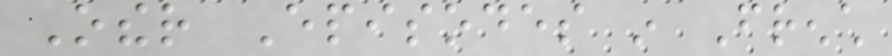Other Episodes in French
